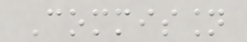Commission
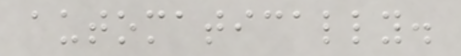automatically.
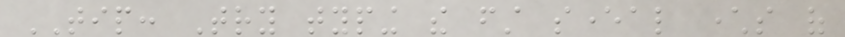TIP: Try typing the first several characters of
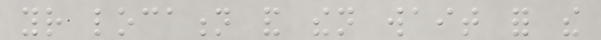your location and then wait for the
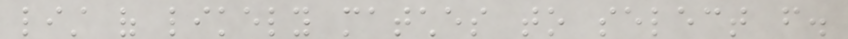list of likely matches to select from.
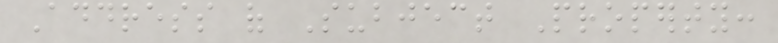Address of Subject Property:
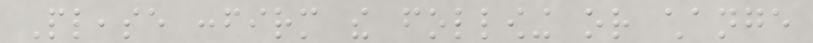Please confirm the following or change
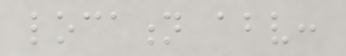location above:
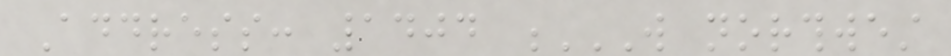Address: 1404 W NORTHWEST
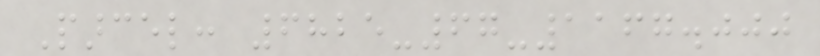Parcel: 6825-67-1167.000
